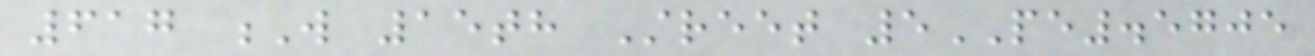617 W 15th Street 5PE.5705
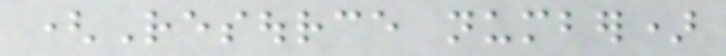(Resource number)
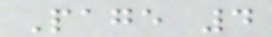Page 4
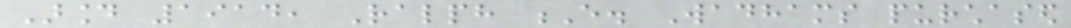Around 1914, Ralph E. Wadhams purchased
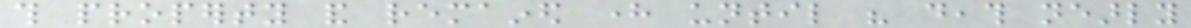this property and remained here until his death nearly
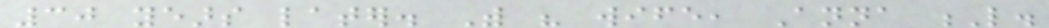30 years later. With his wife, Anna L.
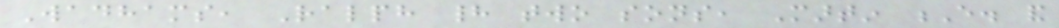Wadhams, Ralph had two sons, Martin E. and
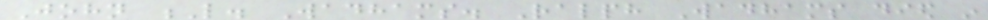John L. Wadhams. Ralph Wadhams died in
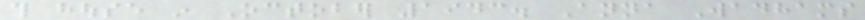this house in October 1943. Anna Wadhams
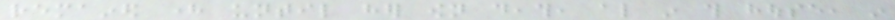remained here until her own death, also in this house, in
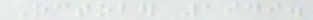October 1949.
